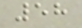58
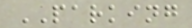PARKING
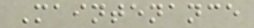Maintenance
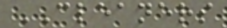CLEANERS
